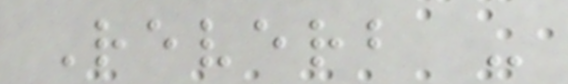Reverb -
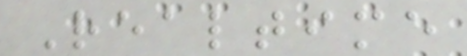Realtime
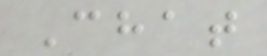Chat
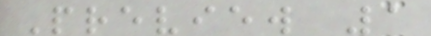Preview 1
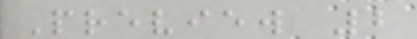Preview 2
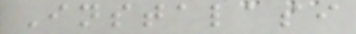Instalasi
